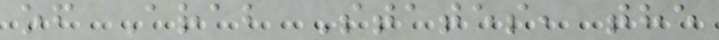of Arab States, the
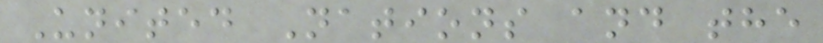United Nations and the
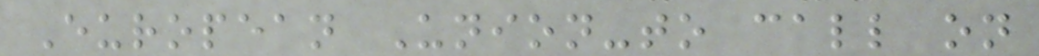European Union-to call on
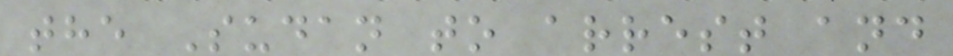the Sudan to arrest and
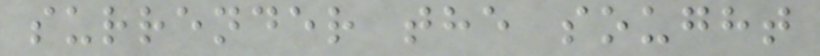surrender the sought
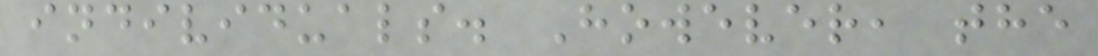individuals. However, the
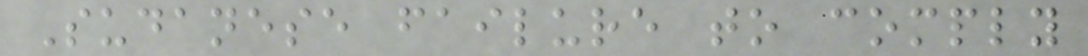Sudanese failure to comply
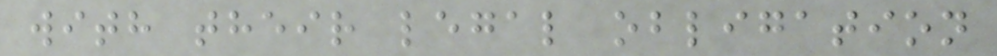with their legal obligation
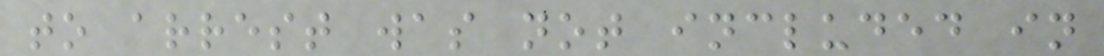to arrest was not included in
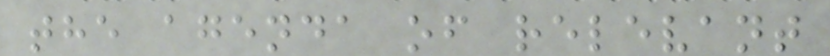the agenda of relevant
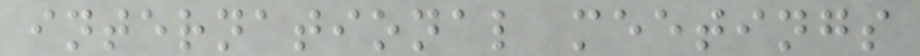international meetings
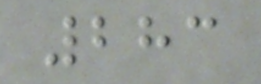283
